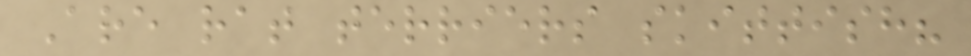Are rat terriers skittish?
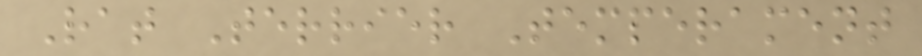Rat Terrier Temperament
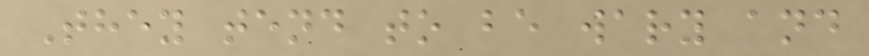They tend to be wary and
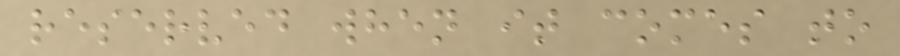reserved when it comes to
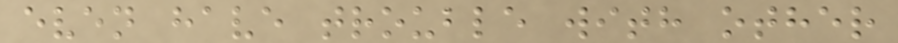even have trouble with other
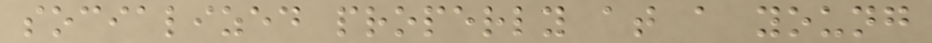socialized properly at a young
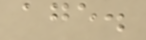age.
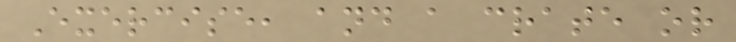Exercise, and a crate or
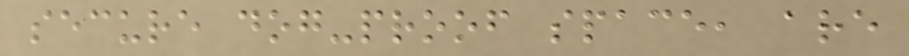secure dog-proof space, are
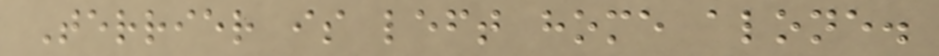Terrier is left home alone.
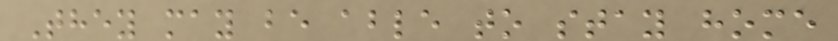They may be able to stay home
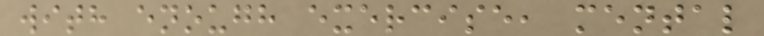with enough exercise, mental
